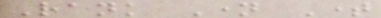Rank Name Time
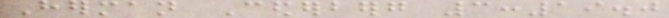Herman Cederberg 3:19.0
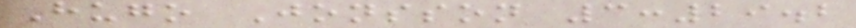Hugo Jonsson 3:29.2
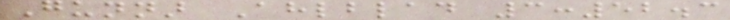Gunnar Ahlblad 3:52.3
